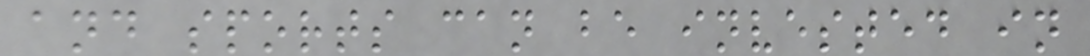and sports can be invested in
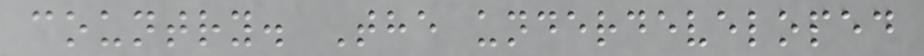country. The underdeveloped
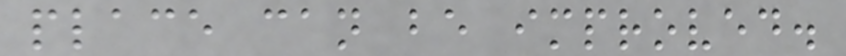place can be improved.
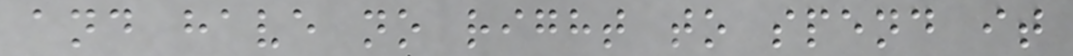and have no right to spend it
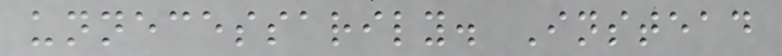unnecessarily. Instead
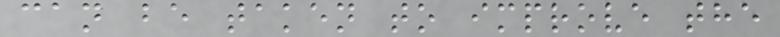can be taken to improve the
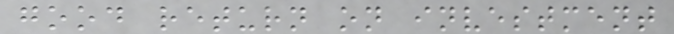good return on investment
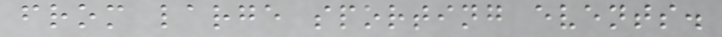from large sporting events.
